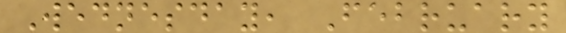Wednesday, February
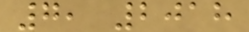7, 2018
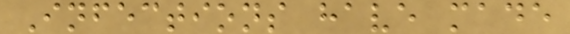Infections have made
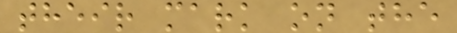their mark on the
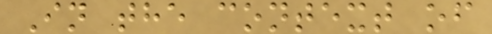In the context of
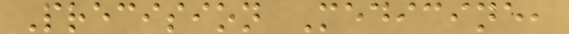Precision Medicine,
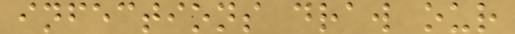infections draw our
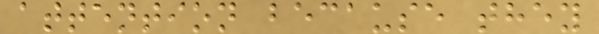attention because they
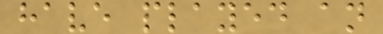have played an
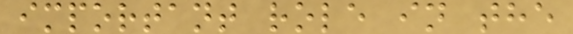important role in the
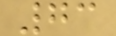73
